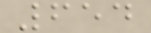654
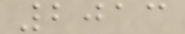2013
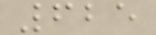625
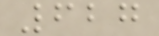627
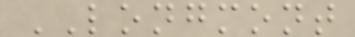LONGMONT
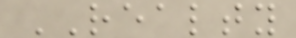REALTY
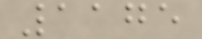1175
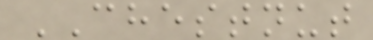CHESTNUT
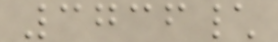3736\
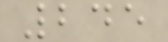245
